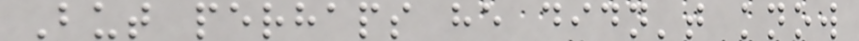But perhaps he didn't know
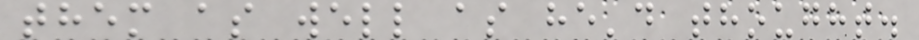them as well as he'd thought.
